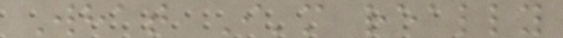What I'm really
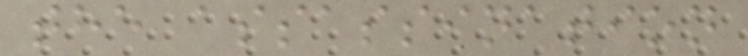the assassination
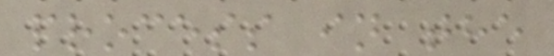process in the
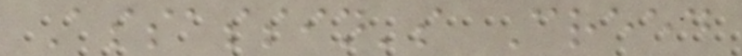Assassin's Creed
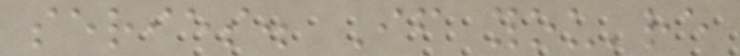series. If you're
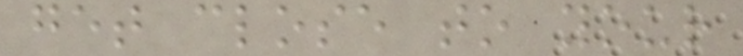get close to your
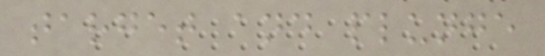target and plunge
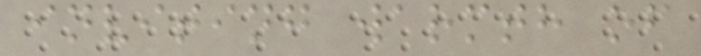inviting warmth of
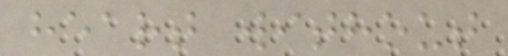heart without
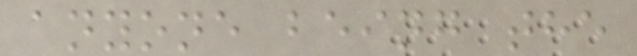anyone being the
